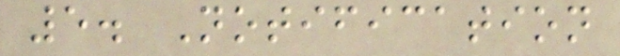5. Notification
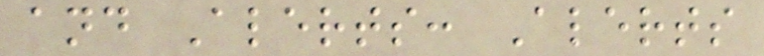and Alerts: Alerts
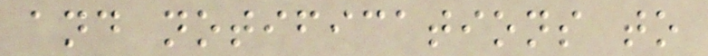and notifications to
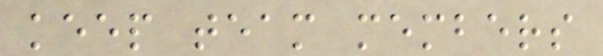keep team members
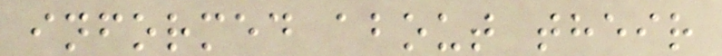informed about their
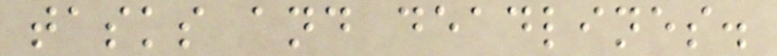tasks and deadlines.
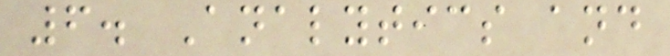6. Analytics and
